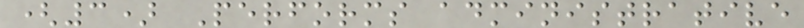(3) Performs administrative
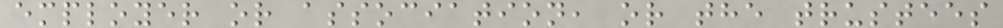employer or association, or the trustees
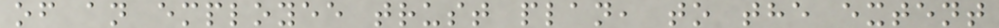of an employee trust plan, to the extent
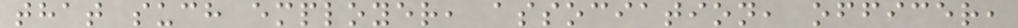that such employer, association, officer,
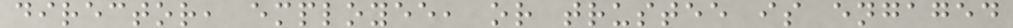director, employee, or trustee is engaged
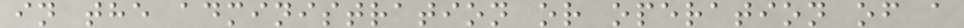in the administration or operation of a
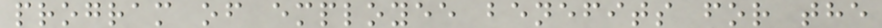program of employee benefits for the
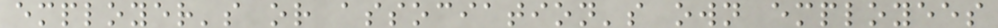employer's or association's own employees
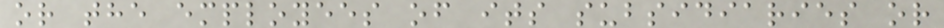or the employees of its subsidiaries or
